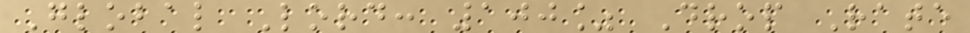Global Lord: 100% Drop Rate
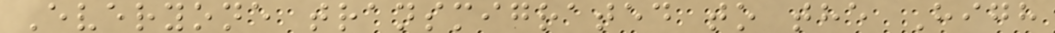Everyone transmigrated to the High
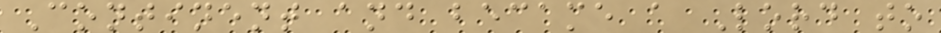Continent and became a Lord to
